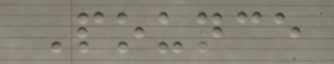Pounce
